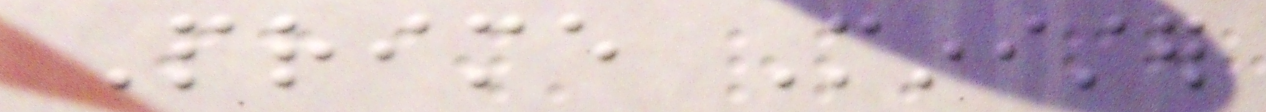Prime Minister
